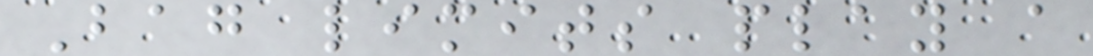Bag limits play a
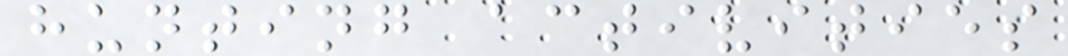hunting activities
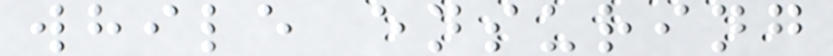while ensuring
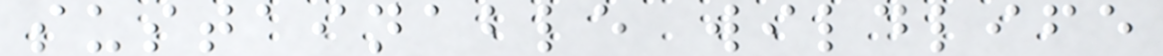sustainable wildlife
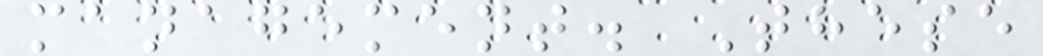management. These
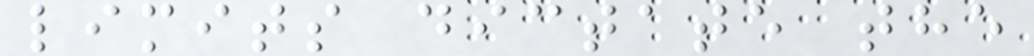limits dictate the
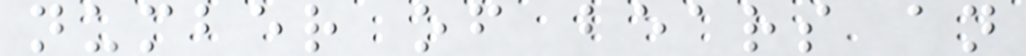number of bears an
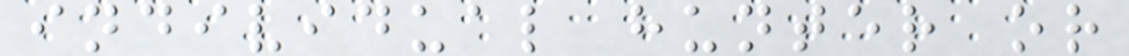individual hunter or
